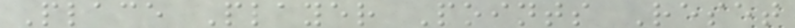Place Player Points Reset
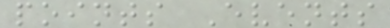points Events
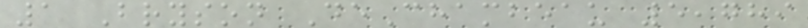1 Bryson DeChambeau 5,789
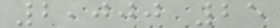2,000 25
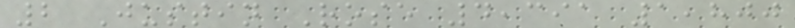2 Justin Rose 4,391 1,800
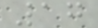17
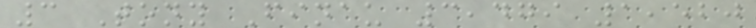3 Tony Finau 3,479 1,520
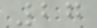27
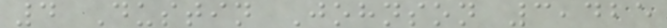4 Dustin Johnson 3,425
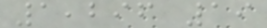1,296 19
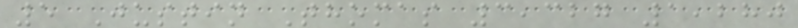5 Justin Thomas 3,327 1,280
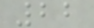22
